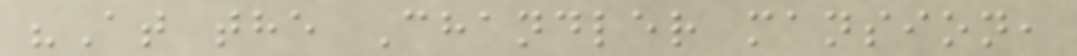"At the Chandler mansion,
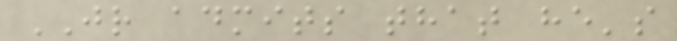JR admits that he's
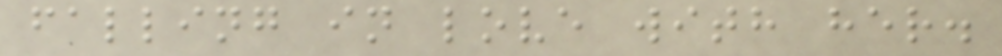falling in love with her.
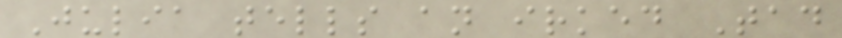Julia tells an irked Tad
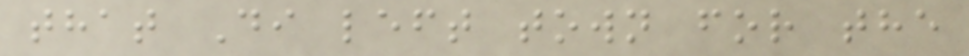that Di left town for the
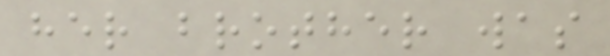her brother was
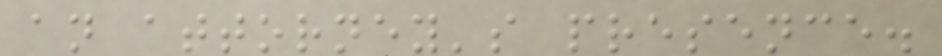an attorney's presence.
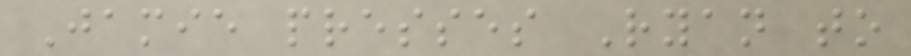Jamie presses Ryan to
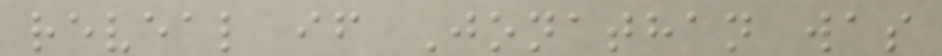reveal if Jonathan was
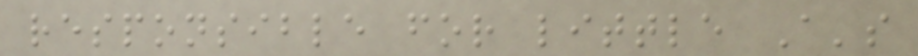responsible for little A's
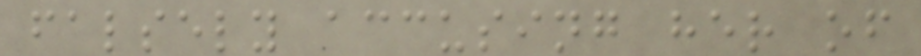falsely accusing her of
